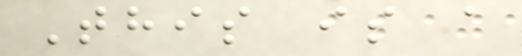This is a
